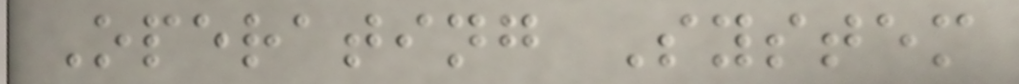Operating System
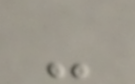-
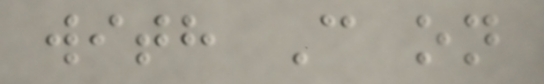with C on
